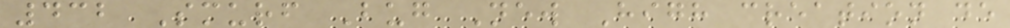432 Smurf Bug New High creation de
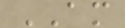AM
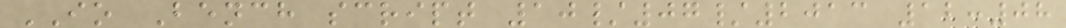IO Bench script 10/07/2013 12:08
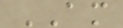AM
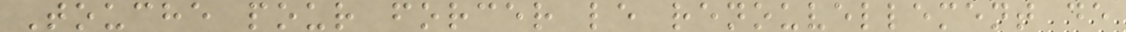Touche pour forcer le renouvellement de
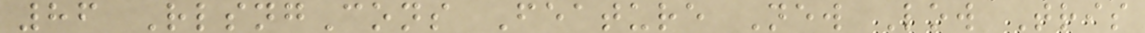86 RlsngCons Feature New Low Tris
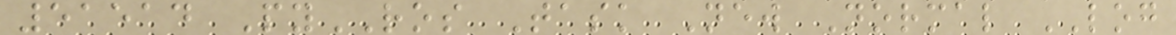51514 PyROS Task New Normal LOG
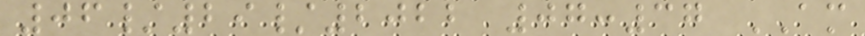06/29/2022 07:37 AM
